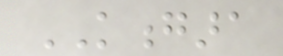KONGARA
